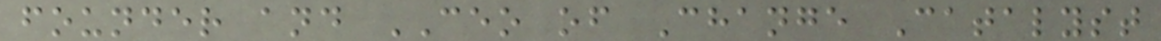founder and CEO of Change Catalyst
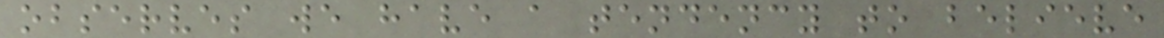observes we have a tendency to believe
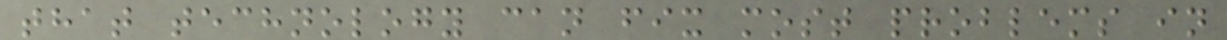that technology can fix most problems in
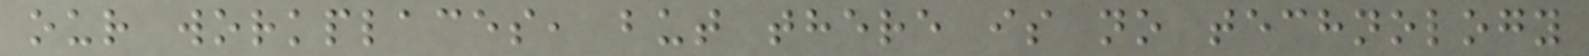our workplaces, but there is no technology
